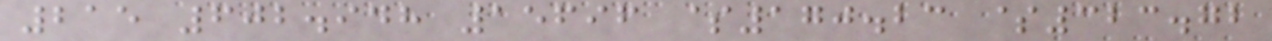215 602.948 15696 $170.23 $323.72
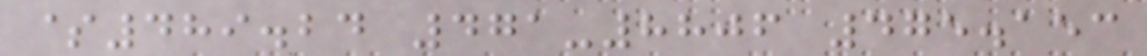$489.24 471-8806 475.153
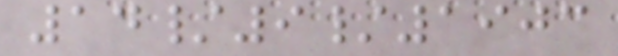14/9/1903
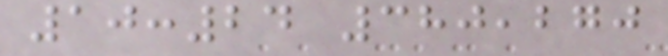10:24 380,270
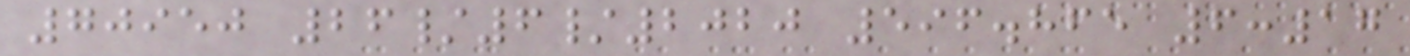70950 26/6/2020 596.865 6:17
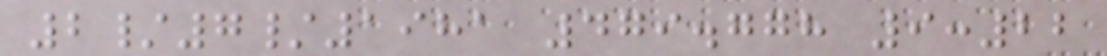2/7/1981 479.778 9:22
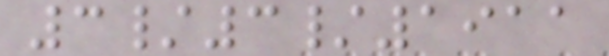3/3/1911
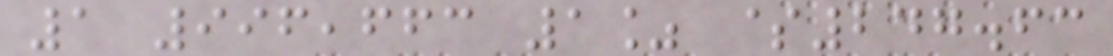1 996,663 1% $247.63
